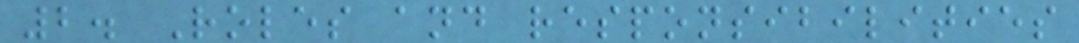2. Roles and responsibilities
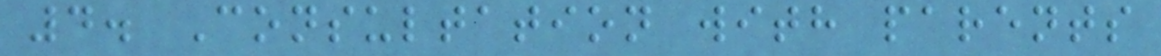4. Consultation with parents
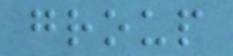group
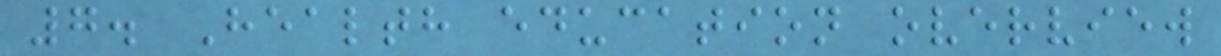7. Health education overview
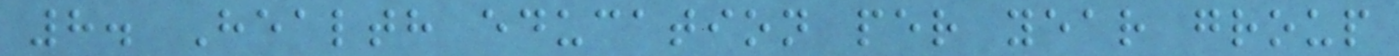8. Health education per year group
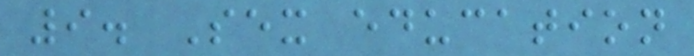9. Sex education
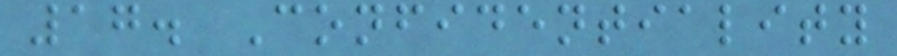17. Confidentiality
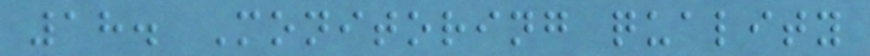18. Monitoring quality
